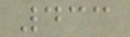433
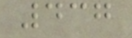437
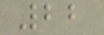22
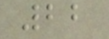22
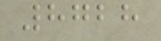8728
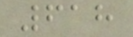618
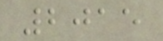2015
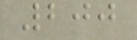200
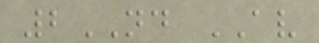2ND AV
